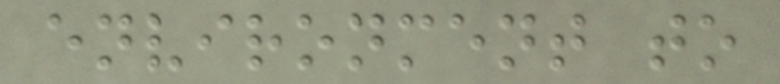environment to
